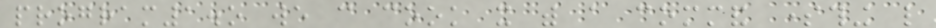program1.o we can cook it with a command something like
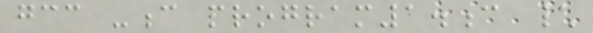gcc -c program1.c \
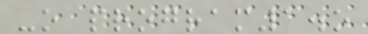-o program1.o
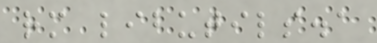rm libutils.a
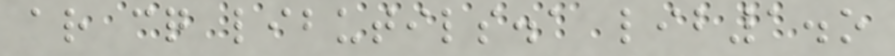ar cq libutils.a lib1.o
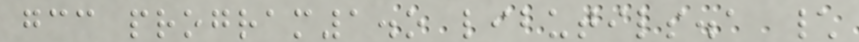gcc program1.o libutils.a \
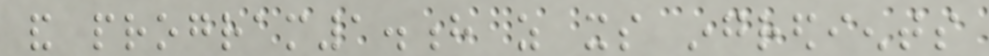and program1.h as its ingredients
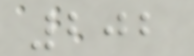202
